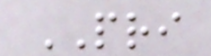PRI
